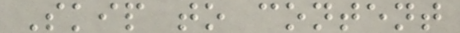Skip to content
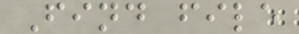Find file
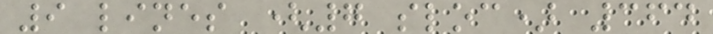9 lines (7 sloc) 364
